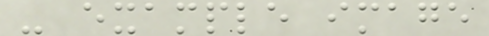- example image
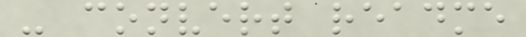- convert readme
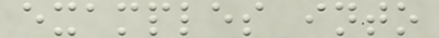examples into
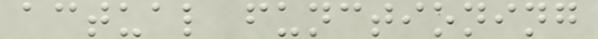actual functioning
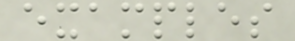examples
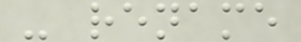- rename
